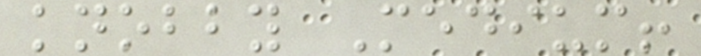knobby Medium!
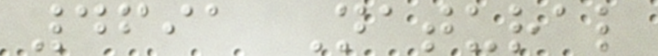4691 Natural
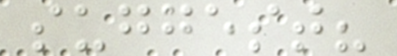suggest?
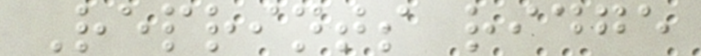Reprints ridge
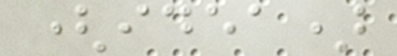(idea)
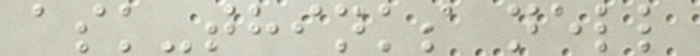ask-thinks nell
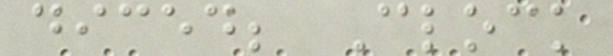diced; Clock
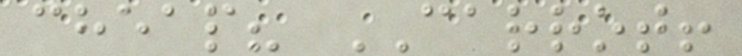cheap? CARROT!
